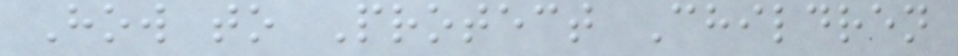How to Protect Children
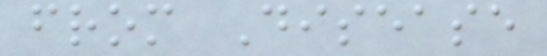from Disease
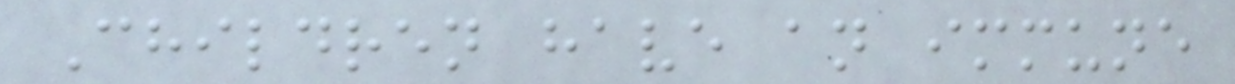Children have an immune
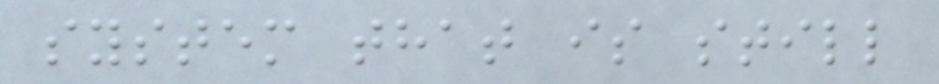system that is still
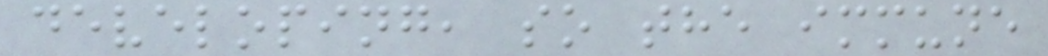developing, so the immune
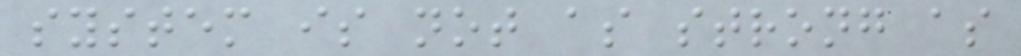system is not as strong as
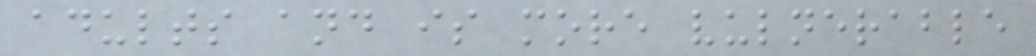adults and is more vulnerable
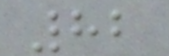82
